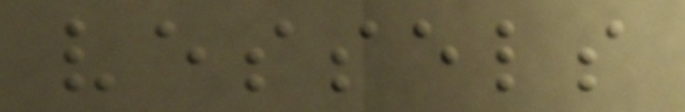vessels
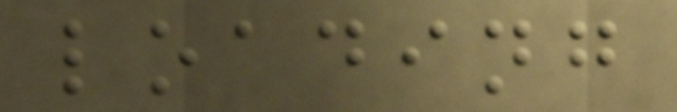loading
